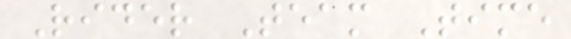Rider Team Time
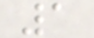1
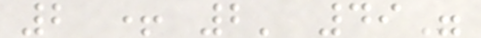2 + 2' 49"
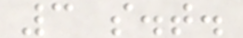3 s.t.
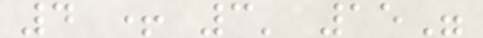4 + 3' 15"
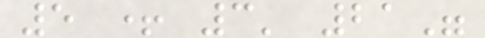5 + 3' 21"
